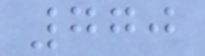770
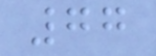77
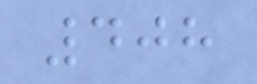408
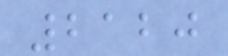2120
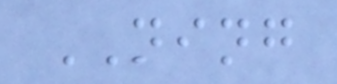NING
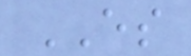ES
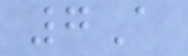7A
